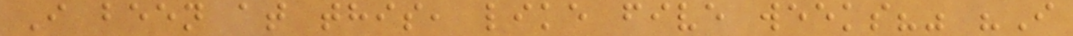I been at this, like five weeks?" "I
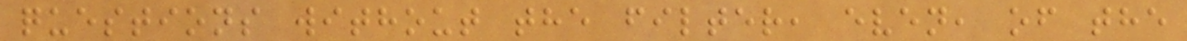questions without the filter, even, of the
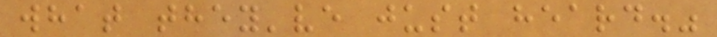what they've just heard."
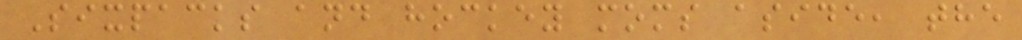Sixpacks and hockey moms aside, the
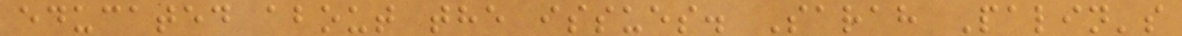educated about the issues. Sarah Palin's
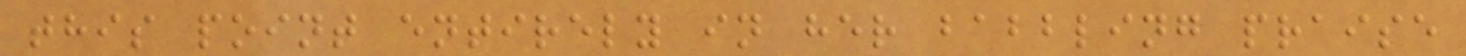this point entirely in her babbling praise
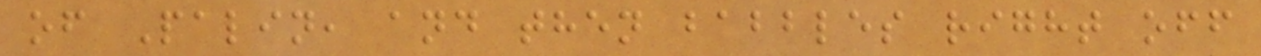of Palin, and then babbles right off
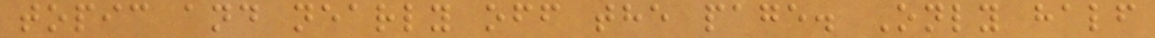topic and nearly off the page. Only half
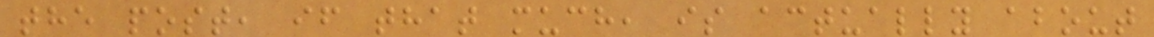the post, if that much, is actually about
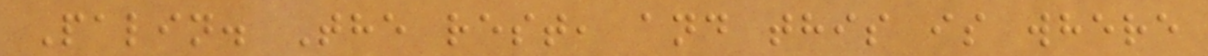Palin. The rest, and this is where
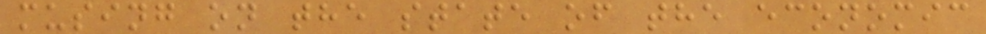musing on the state of the economic
